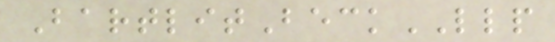BartlitBeckLLP
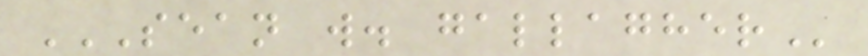SEAN W. GALLAGHER
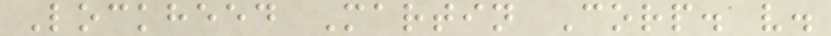Lockheed Martin Corp. v.
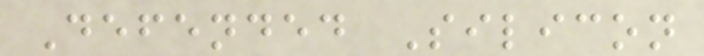Defended Silicon
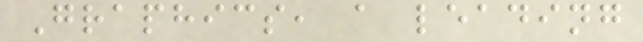Graphics, a leading
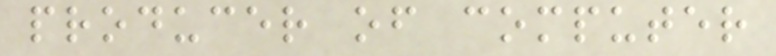producer of computer
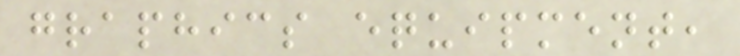graphics equipment,
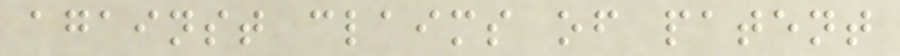against claims of patent
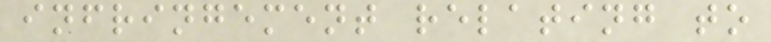infringement relating to
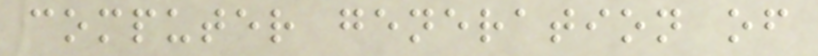computer generation of
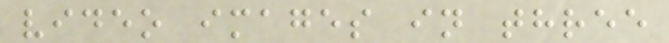video images in three
